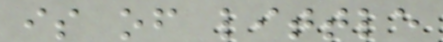is of little
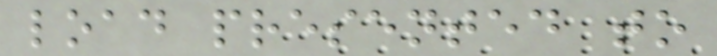load presented to
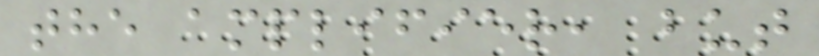the amplifier, but
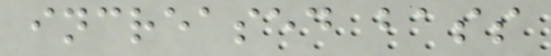increased bass
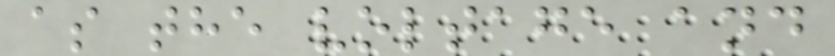as the voltage and
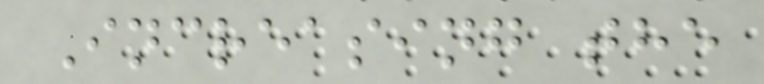Increasing the
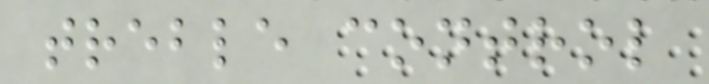treble control
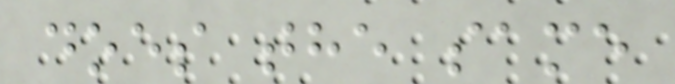does the same
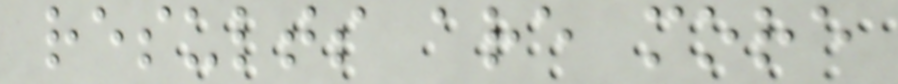results are more
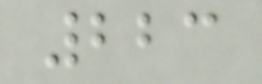223
